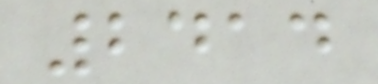2414
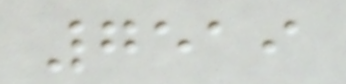7519
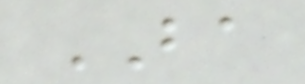BA
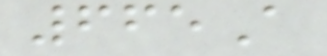665A
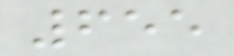655
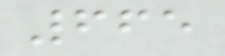665
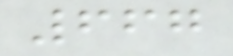667
